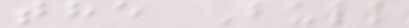the Bull
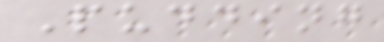Pudding
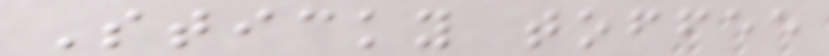Sticky toffee
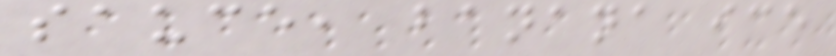sauce, banana ice
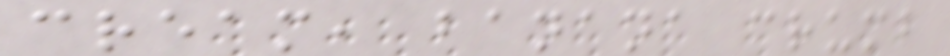cream, banana crumb
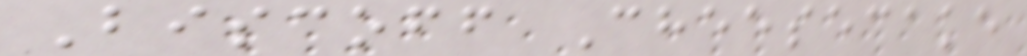Biscoff Cheesecake
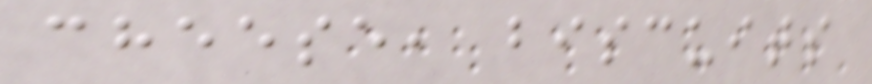cheese, biscuits
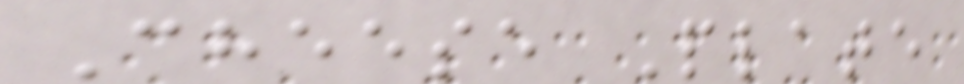Cheese Plate
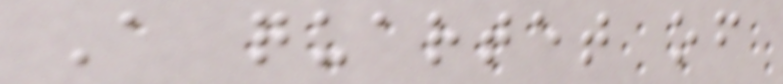A quartet of
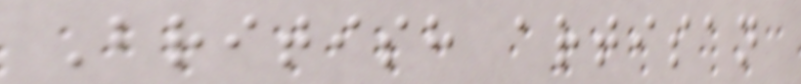British artisan
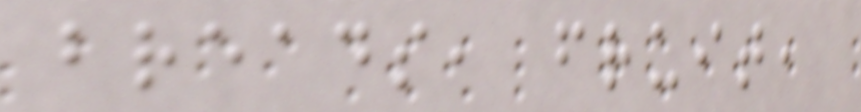breads, fruit,
